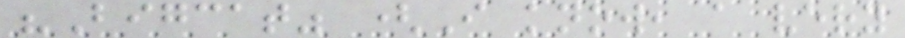"Bigcat" (I know, a very
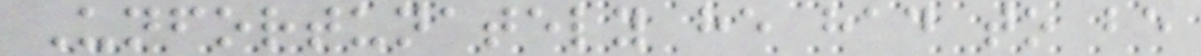Unfortunately he had to be
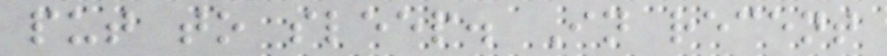put to sleep. In recent
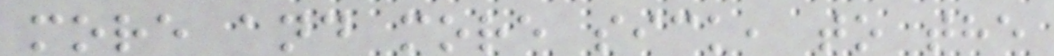more and more sick, to the
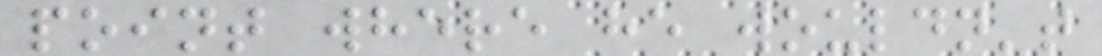point where he wouldn't
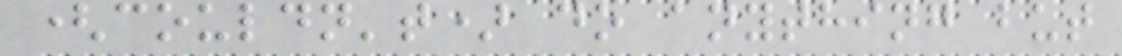(couldn't) do anything but
